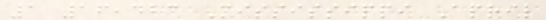1 16,423 Mississippi April
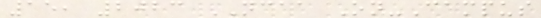15, 2023 NCAA On-Campus
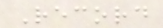Record
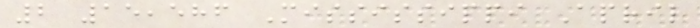2 15,586 Mississippi April
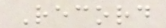Record
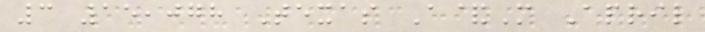3 15,078 Texas A&M April
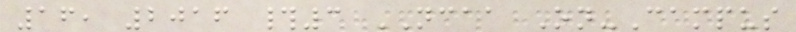16, 2016 #3 NCAA On-Campus
